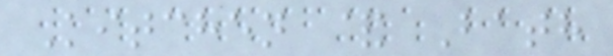Kitchen & Bath
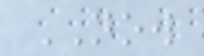NOW
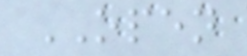OPEN
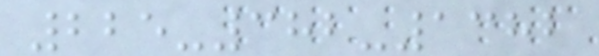225-382-1382
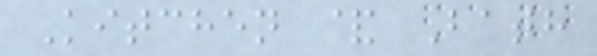Kitchen & Bath
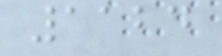1124
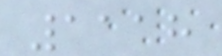1118
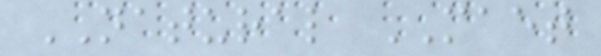NATURAL MAET
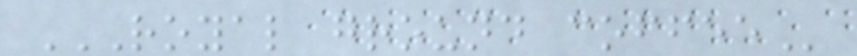ROYAL GROUND COFFEE
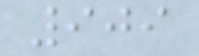909
